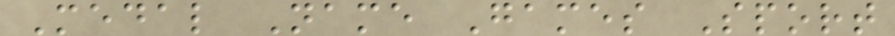Medal Name Games Sport
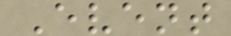Event
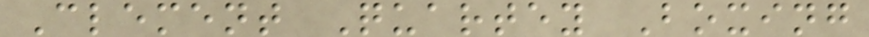Clement Quartey Boxing
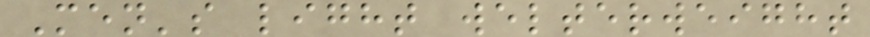Men's light welterweight
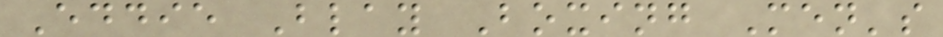Eddie Blay Boxing Men's
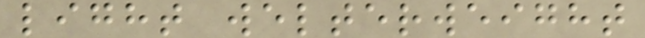light welterweight
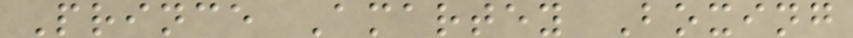Prince Amartey Boxing
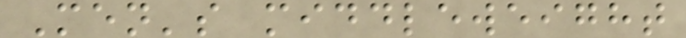Men's middleweight
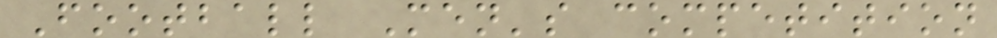Football Men's competition
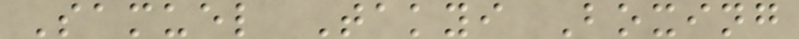Samuel Takyi Boxing
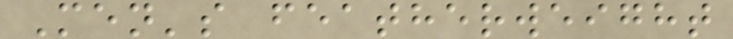Men's featherweight
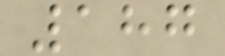187
